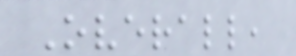Overall,
